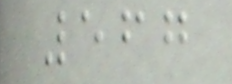567
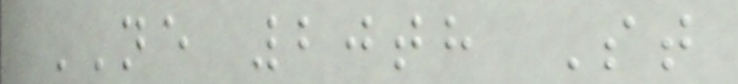NE 20th St
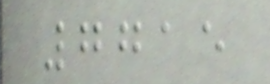7715
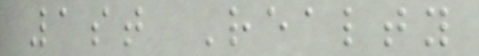1st Realty
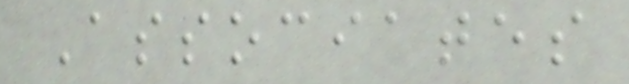Associates
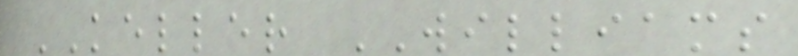KELLER WILLIAMS
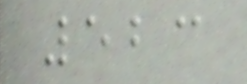523
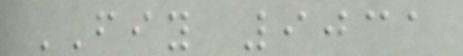FIY 9031
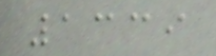1339
